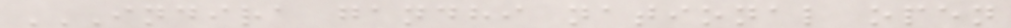INDIRA GANDHI NATIONAL OPEN
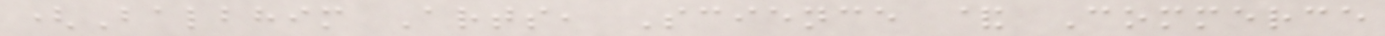(Balbhim Arts, Science & Commerce
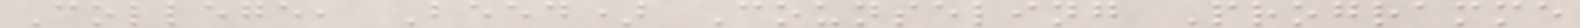College, Beed) Counseling Programme
